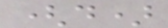(d)
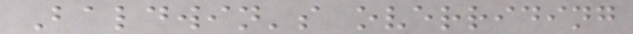Baldwin's overriding
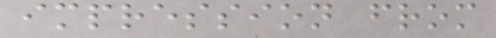impression from
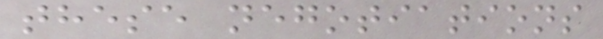these negotiations
